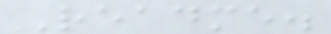Readme.
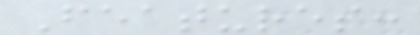Features:
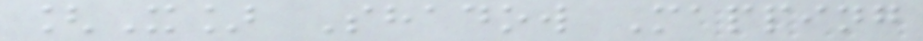[X] Shadow Mapping
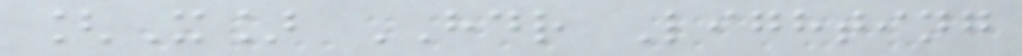[X] HDR Lighting
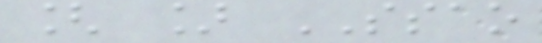[ ] SSAO
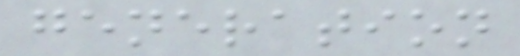generation
